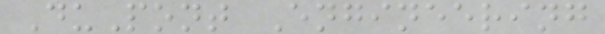DuPont Engineering
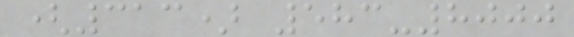(313) 583-8000
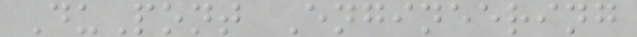DuPont Engineering
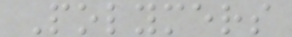Polymers
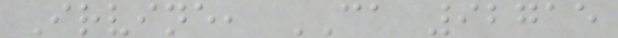Irvine, CA 92715
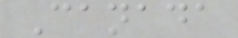Canada
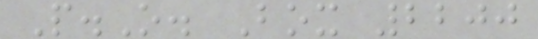P.O. Box 2200
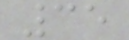35
